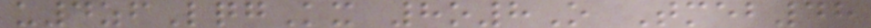u4zfLqgKx 8o8O Tmeb48
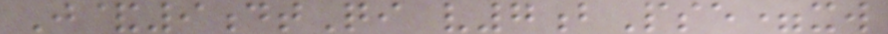J&9dtQi v7bPse=xw
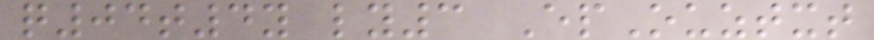q04t4y ly3 EpOuztxt
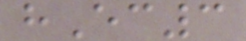hEc3
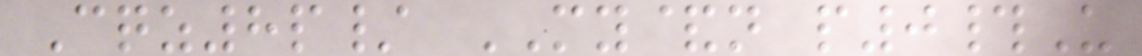Cqz8p/ MY&n p0#U
